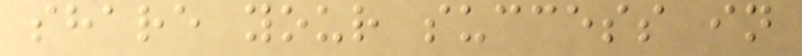share your success in
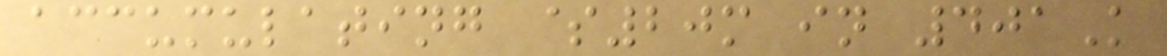accumulating $20m in 401K
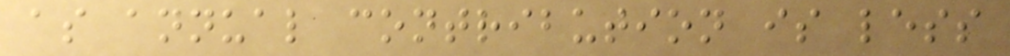as annual contribution is less
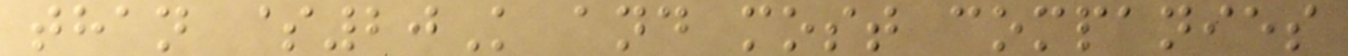than $20K and most companies
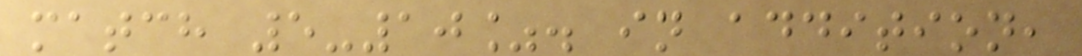match 5-10%. in addition,
